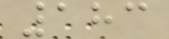183
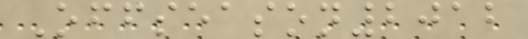Offseason2012
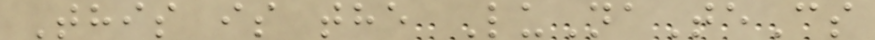This is the LuNaTeCs
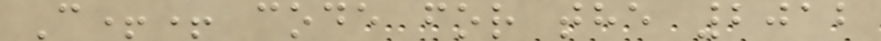C++ code for the 2012
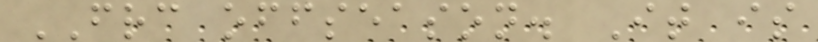FRC offseason. It is
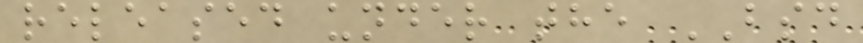released under the BSD
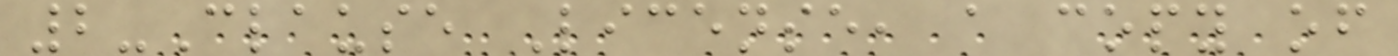2-Clause License, a copy of
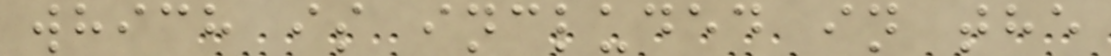which is included in the
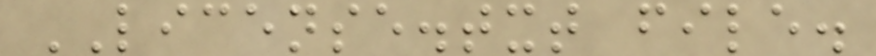LICENSE.txt file.
